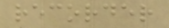recorder
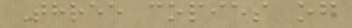Three copies of
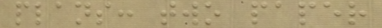plans: two paper
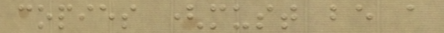copies (must be a
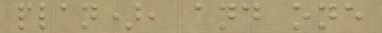plan), and one
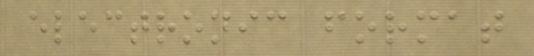electronic format
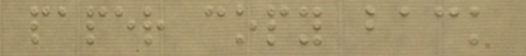paper copy back
